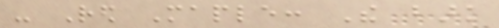- Red Maple: The bark
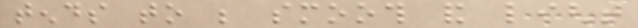tends to be smooth and light
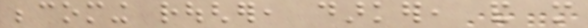becoming rougher, darker, and more
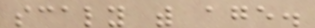scaly with age.
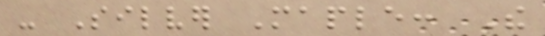- Silver Maple: The
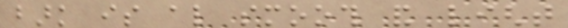bark is also smooth and light
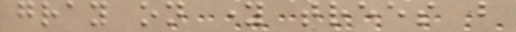gray on young trees but
